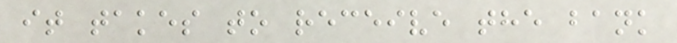it takes to receive the bank
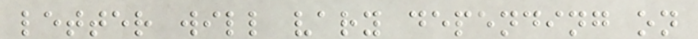letter will vary depending on
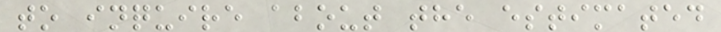to inquire about the estimated
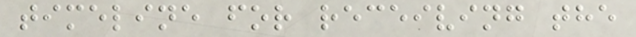timeline for receiving the
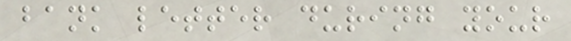bank letter during your
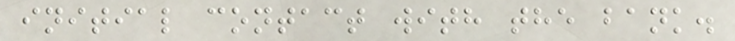initial contact with the bank.
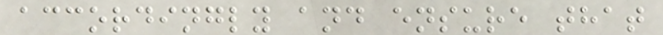accordingly and ensure that
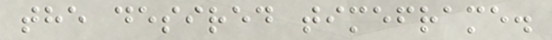the desired timeframe.
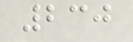230
